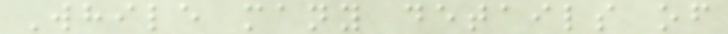While many details of
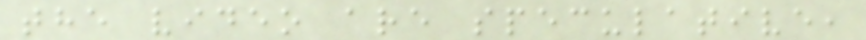the video are speculative,
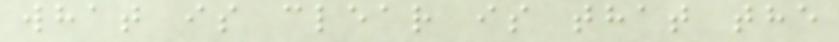what is clear is that the
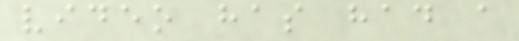video has had a
